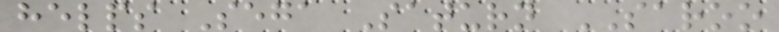helps Sega Saturn SAROO
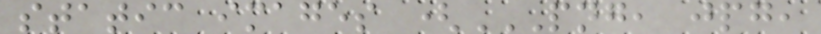static images (PNG, JPG,
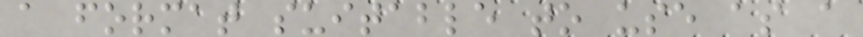a format suitable to use as a
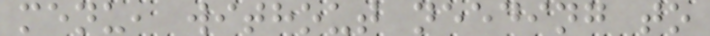menu, without needing to
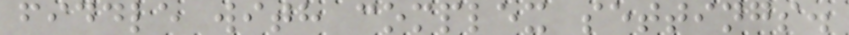fiddle with complex settings.
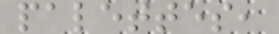palettes,
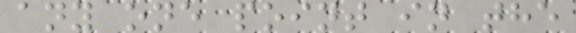any one point in the
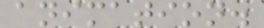animation.
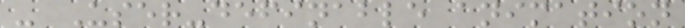- User-definable animation
